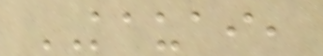KAUAI,
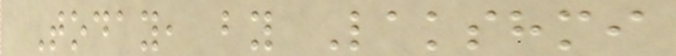Today, by Lakshmi
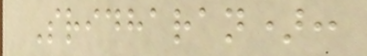Sridharan):
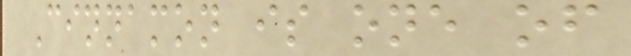Cinnamon is one of
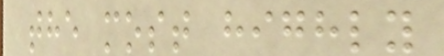the most highly
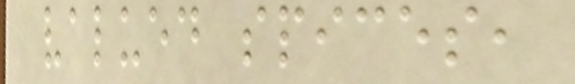valued spices,
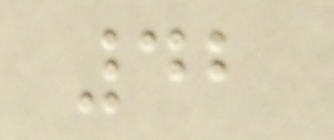42
